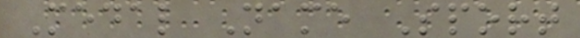Medal Name Sport
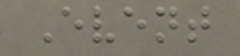Event
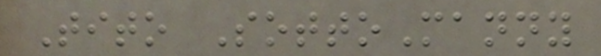Tito SottoManny
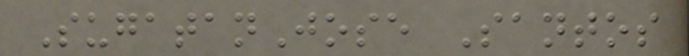SugatanJose Santos
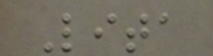Lita
